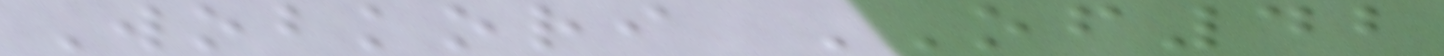Wobkori OF42
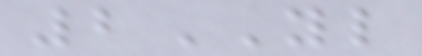2YL
